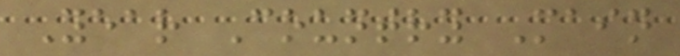Year Country Main
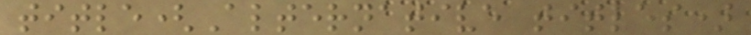title(Alternative titles)
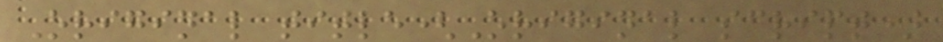Original title(Original script)
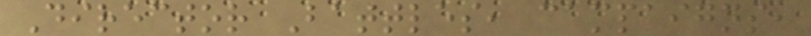Director Battles, campaigns,
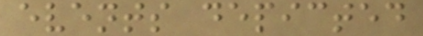events depicted
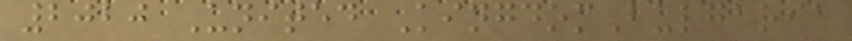2020 United KingdomBulgaria
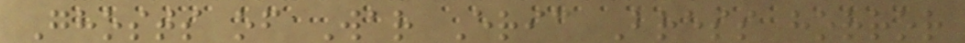Ghosts of War Eric Bress horror
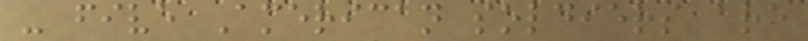- five American soldiers are
